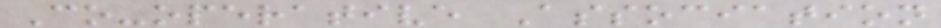Co-operative Association
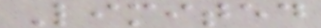Limited
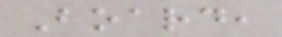Board,
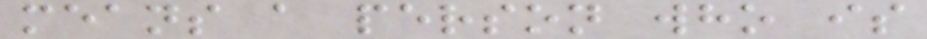means a person who is
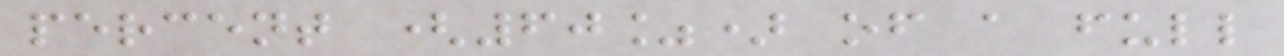percent (60%) of a full
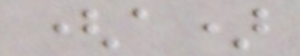(a)
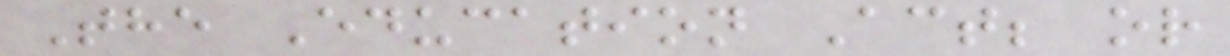The Education Act; or
